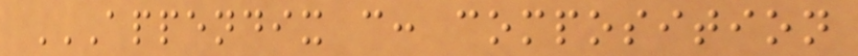APPENDIX C: COMPOSITION
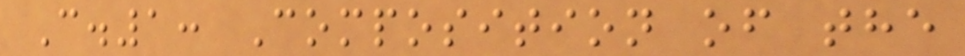C.1: Composition of the
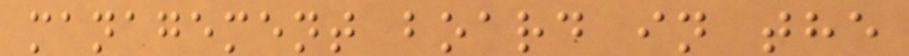management board in the
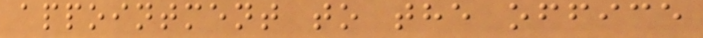appointment to the office
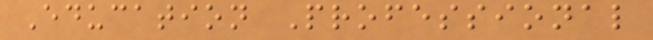Education Professional
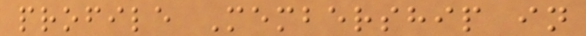profile Membership in
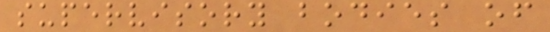supervisory bodies of
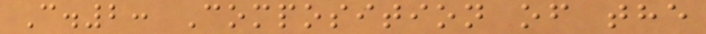C.2: Composition of the
